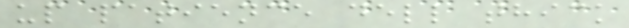up patience dell thick
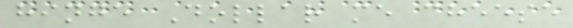hinge Dollar me cheese
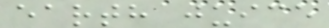earth juice
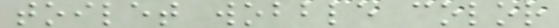toilet wobble color
